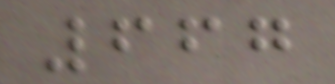667
